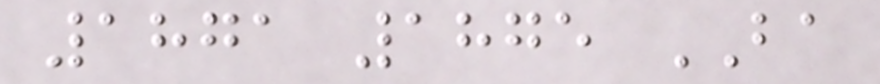1871 1875 BA
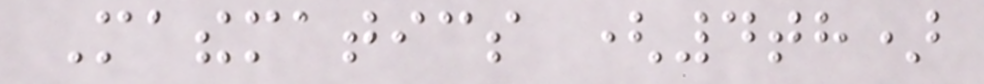Mathematics (4th)
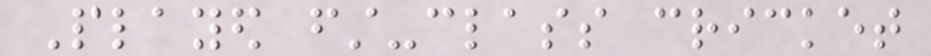Played first-class cricket
